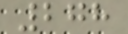278
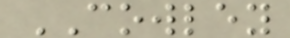COWLEY
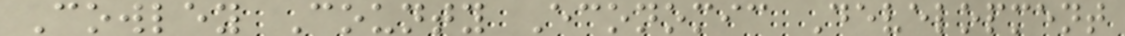Cowley County Economic Development
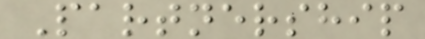Partnership
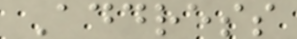Address
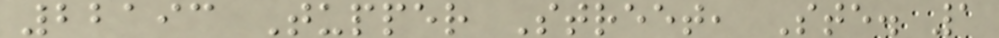22193 Tupper Street, Ste. 1
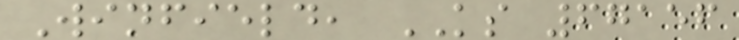Winfield, KS 67156
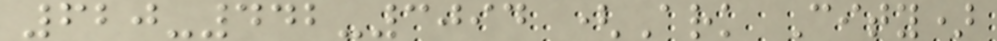620-442-3094 (Ark City)
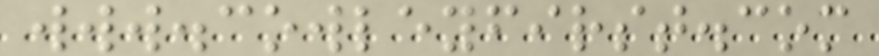www.cowleyfirst.com
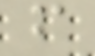f
